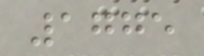1775
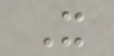X
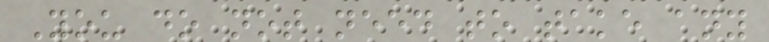You do not need to take any
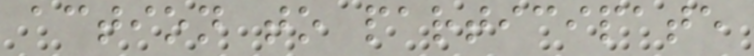action to participate
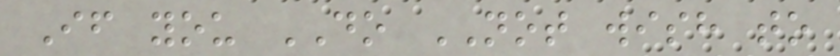If you DO NOT wish to
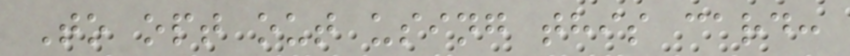To opt out using this card:
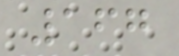167
